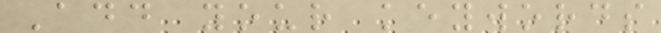Add your keywords
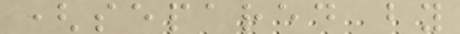(separed by
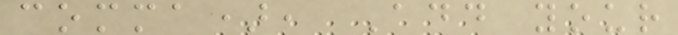comma), Add your
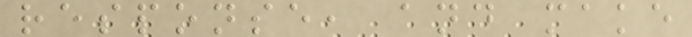response, and make
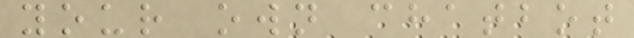your own chatbot
